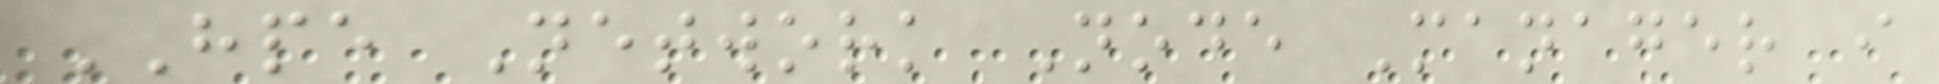HPE Network Node Manager i
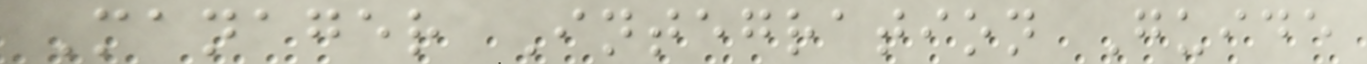Manager Integration Guide
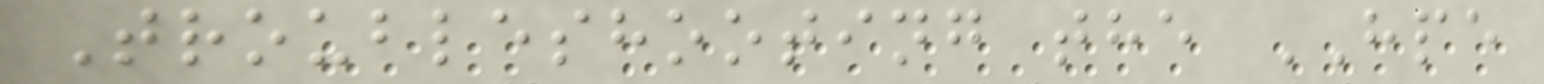Troubleshooting the HPE
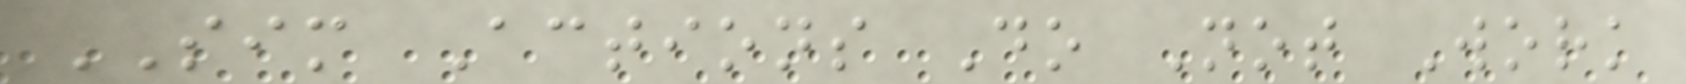SIM Actions Do Not Work
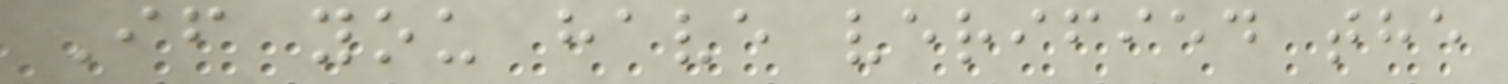If you have verified the
